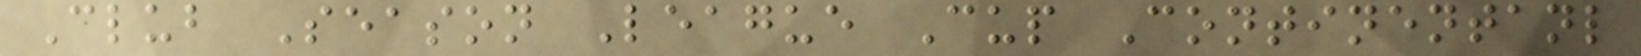Club Season League Cup Continentanl
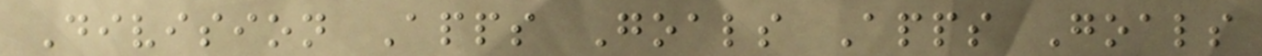Division Apps Goals Apps Goals
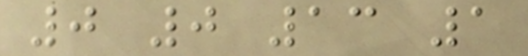0 0 13 1
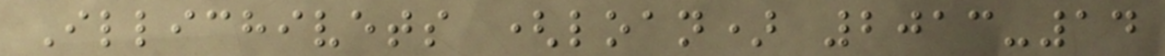Illichivets (loan) 2013-14
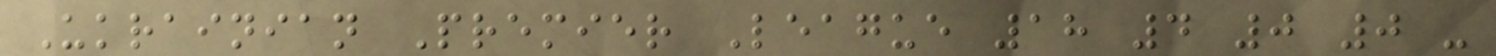Ukrainian Premier League 18 4 0 0 -
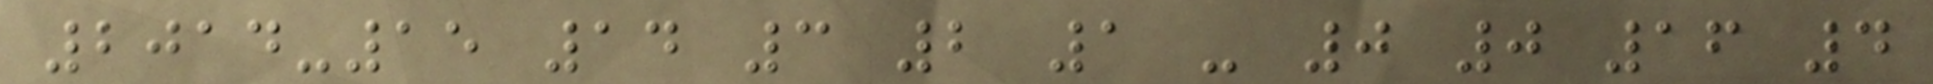2014-15 14 3 2 1 - 0 0 16 4
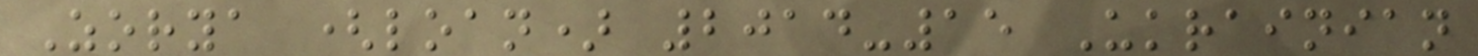Zorya (loan) 2014-15 Ukrainian
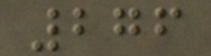276
